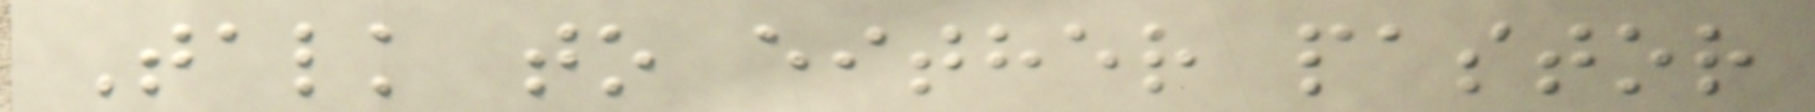Talk to either pastor
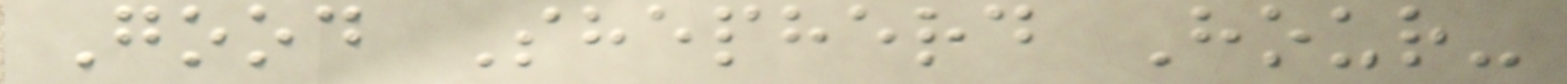Good Shepherd Hour-
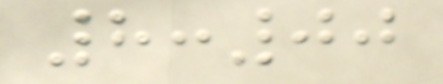8:00
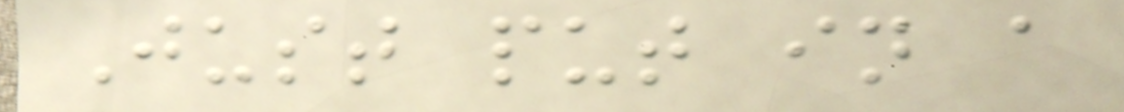Just put in a
